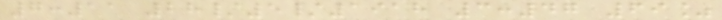7:11 28/5/1918 3:47 69%
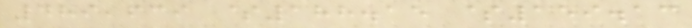489,639 $188.15 $159.13
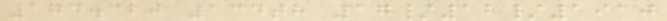174.320 134th 17/12/1910
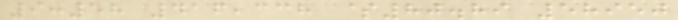9:58 416,338 $80.89 58950
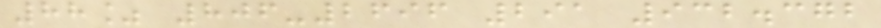88% 806-2696 291 932.372
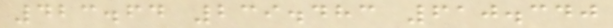423.64 239.483 610.340
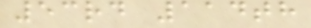53rd 114th
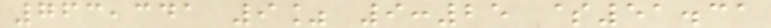763,341 9% 9:25 $51.31
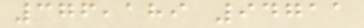376,189 94711
